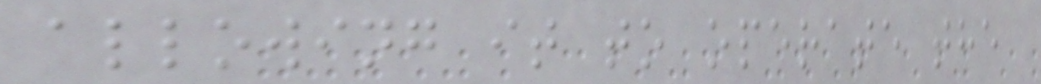allowing it to operate the
